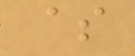$
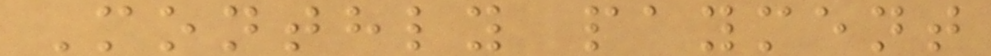Monthly payment
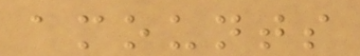amounts
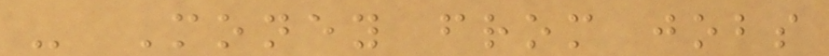- Money from jobs
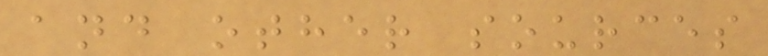and other sources
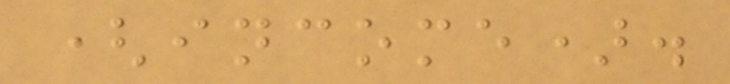(income).
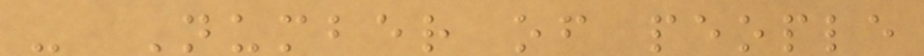- Number of people
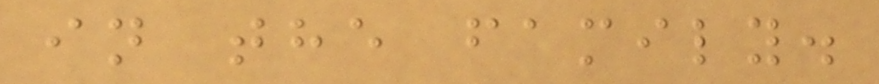in the family.
